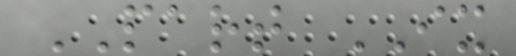PART IX
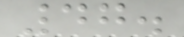47.
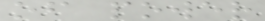of power
